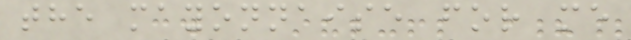the mayonnaise for me
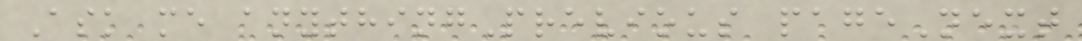Ask me anythingPrevious pageNext
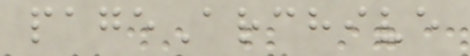pageArchive
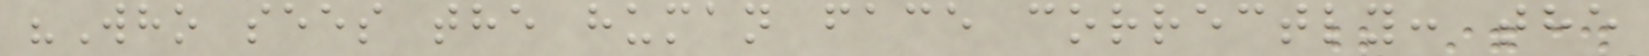"Who sees the human face correctly: the
